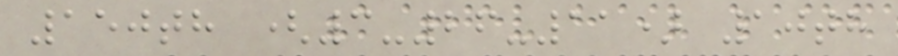150th (3-26-11) 10th
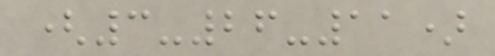(3-26-11)
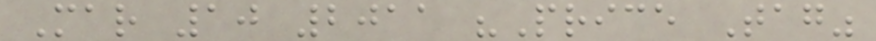Mar 10 2011 "Price Tag"
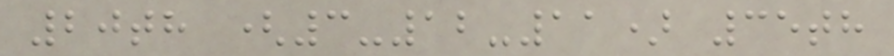20th (3-12-11) 35th
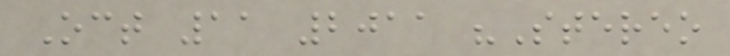Oct 11 2011 "Stereo
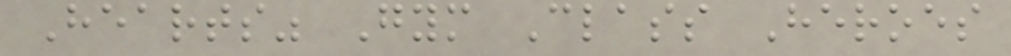Hearts" Gym Class Heroes
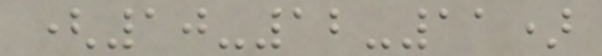(10-12-11)
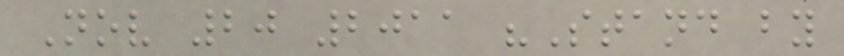Nov 20 2011 "Stand by
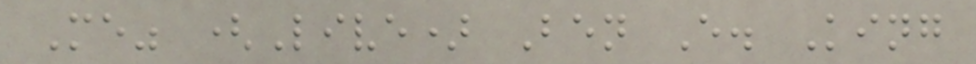Me" (Live) Ben E. King
